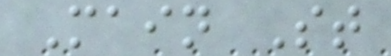Main St
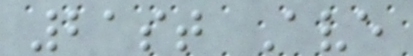21st Ave
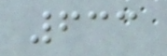633
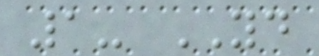1- YD
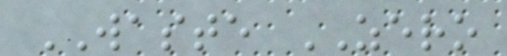WASTE ZERO
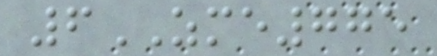6ZME775
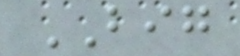BIG
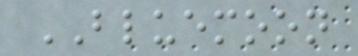BLUEMOON
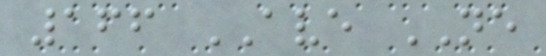166 AVE NE
